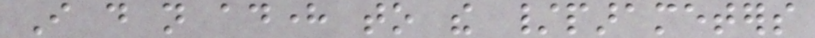I do not adhere to the /parameters
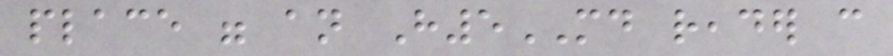place were an H5MD reader can
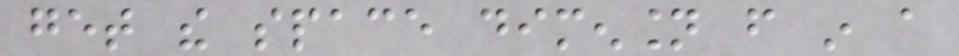get the space dimension from in a
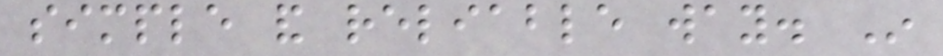simple and reliable way. In
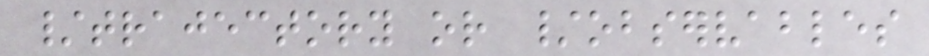/trajectory or /observables
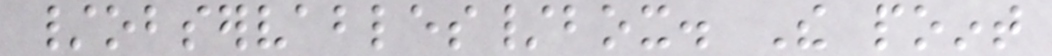/observables/box. The point
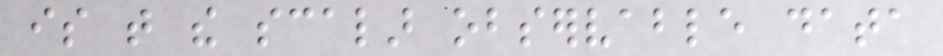is that the scalar observable data
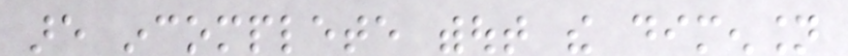are incomplete without the dimension
